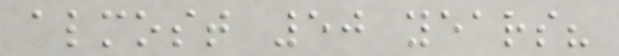almost 50 years?
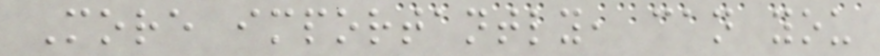More importantly, can you
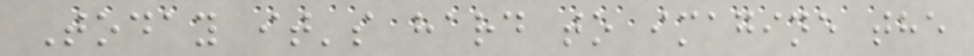Today it's hard to imagine the
